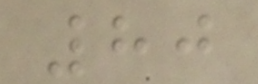80
